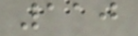110
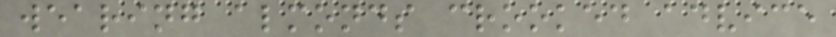wearing almonds crooked advice
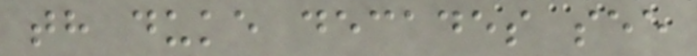th duke decades see
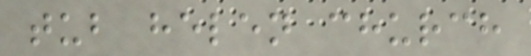tub helen church
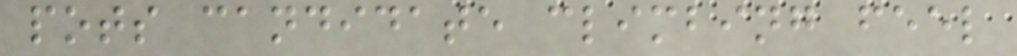pots candidate climbing feel
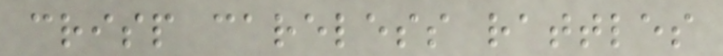crisp careless rattles
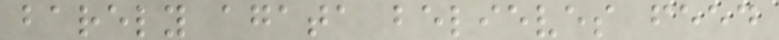barely agata believes feed
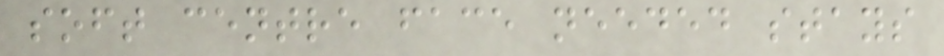soft centre face needed stays
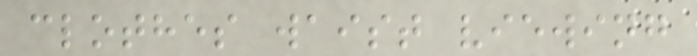clothes waist viewing
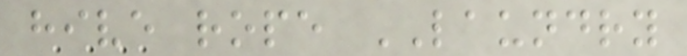hive rope LAUNDRY
